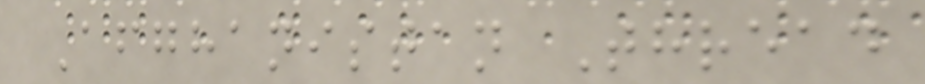Afghanistan Thread
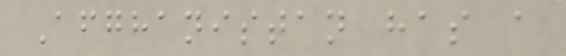Afghanistan has a
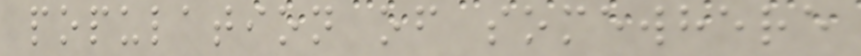population of somewhere
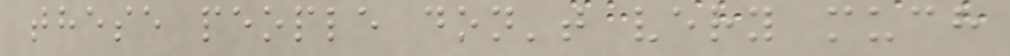these people don't very much
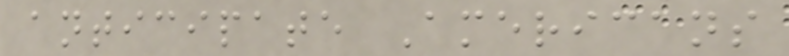anticipate Americans
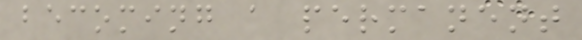becoming a permanent
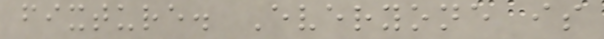fixture. Everyone is
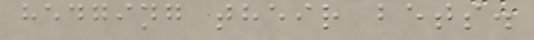hedging their bets.
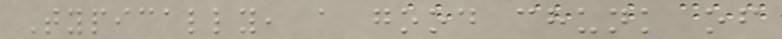Typically, a good chunk of
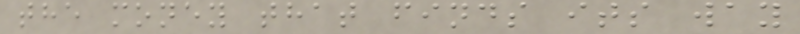the money that finds its way
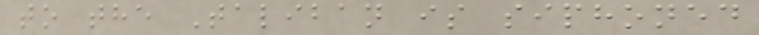to the Taliban is siphoned
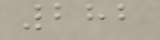282
